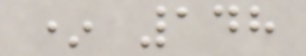* 148
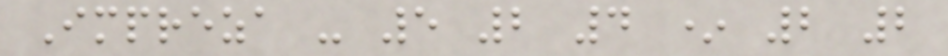Impreza - 5 2 4 * 2 2
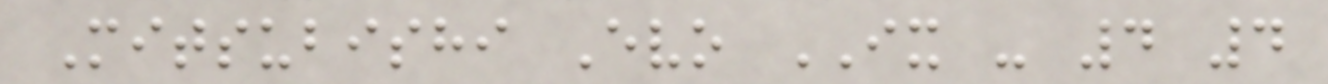Mitsubishi Evo IX - 4 4
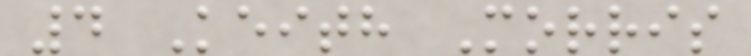4 Keith Morris
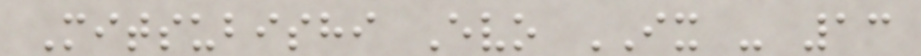Mitsubishi Evo IX - 13
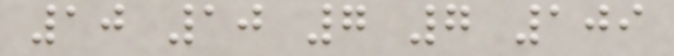10 10 7 7 109
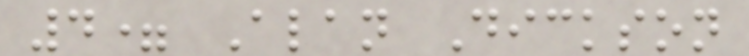4= Alan Dickson
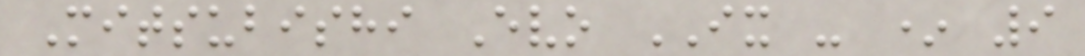Mitsubishi Evo IX - * 9
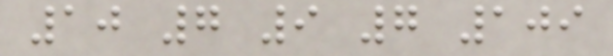10 7 9 7 109
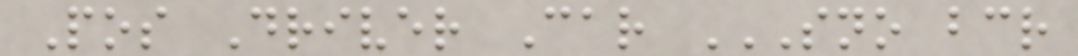Pos Driver Car SNO BCR
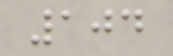104
